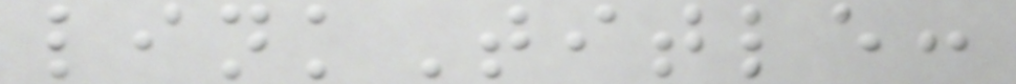linkTitle:
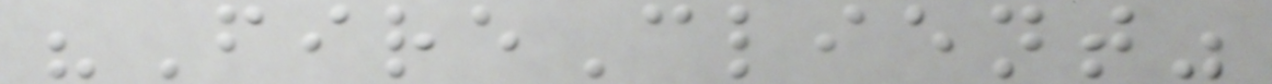"FireClient"
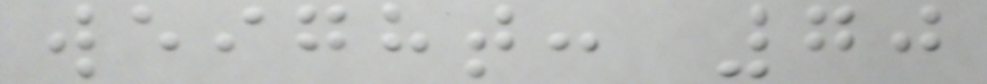weight: 70
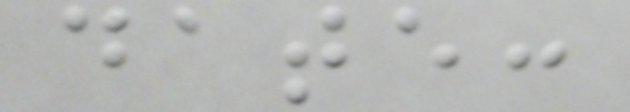date:
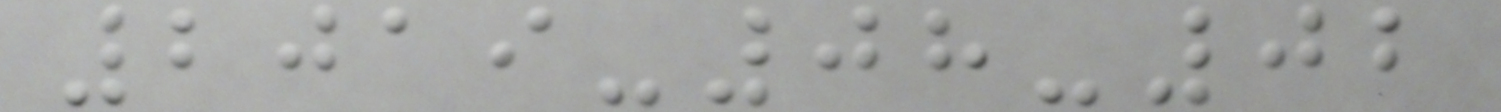2019-08-02
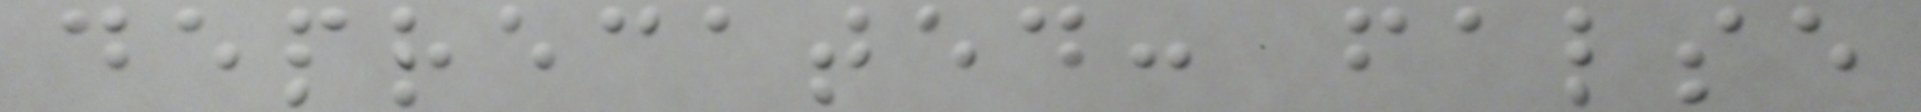deprecated: false
